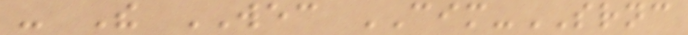- The WEC CIM-SRNC
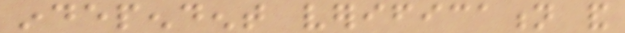independent verification and
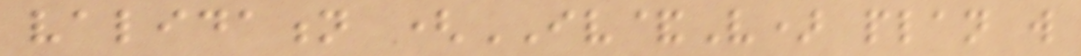validation (IV&V) plan will
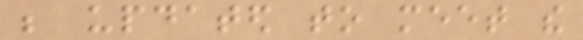be updated to meet the
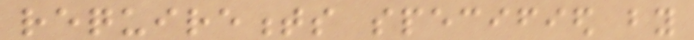requirements specified by
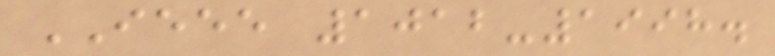IEEE 1012-1998.
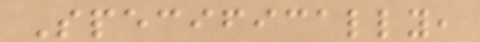Specifically,
